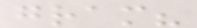gram?
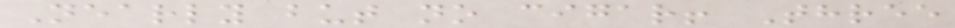Nearly but no cigar! Three
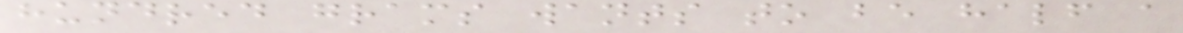hundred grams wants to be half a
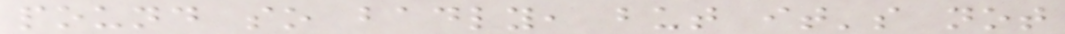pound so badly, but it's not
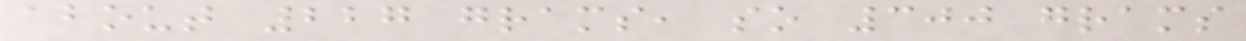about 227 grams, so 300 grams
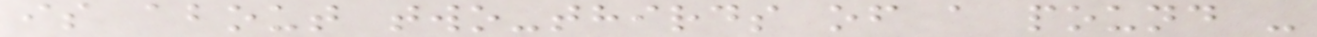is about two-thirds of a pound -
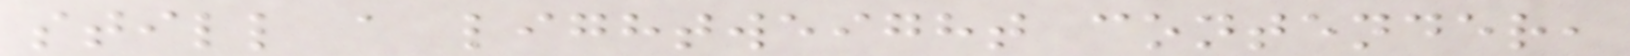still a lightweight contender,
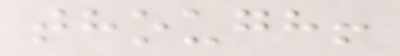though!
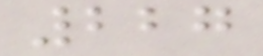227
